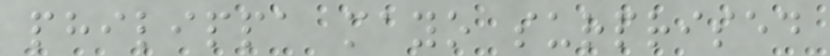philippa mayo surprised
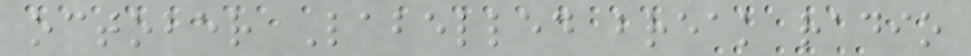october Labelled break radio
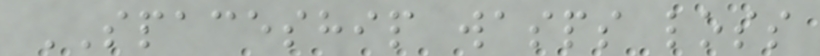SPACESHIP wasps loss
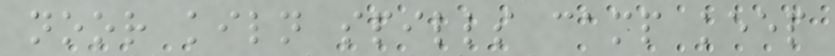noor kiln spills camp keep
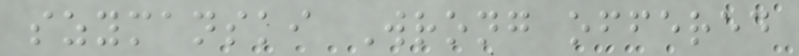szymanski Wrong offered
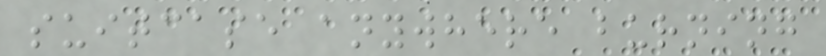suitcase anywhere burning
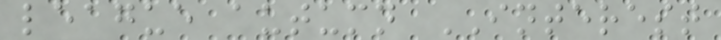league autumn INTEREST
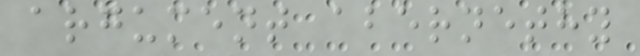argument abernethy
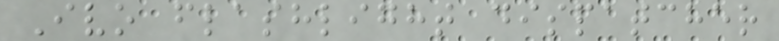Ivo flashlight dispatcher
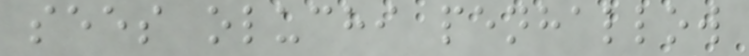sees oluchi penhallow
